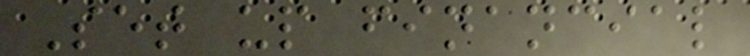Set up financial
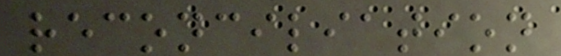reconciliation
